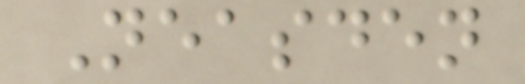Neasden
